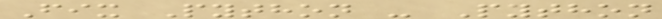Fix Python - Python
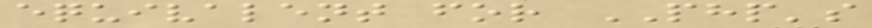equivalent for PHP's
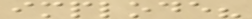implode?
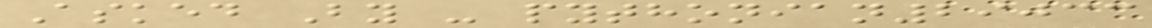Asked By - pythonian29033
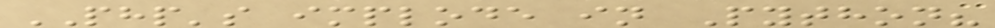PHP's implode in Python?
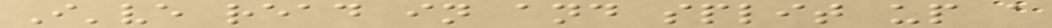I've read in and split up a
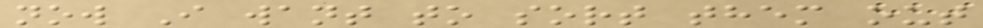now I want to sort them out
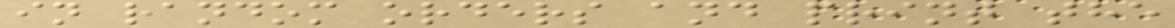in random orders and print the
